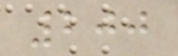200
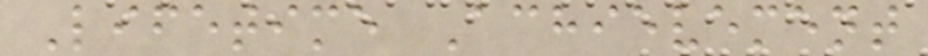Lifetime Achievement
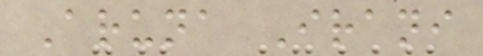Aruna Irani
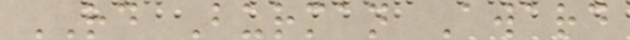RD Burman Award
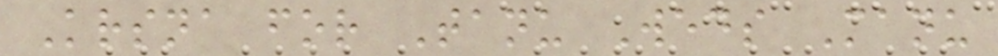Krsna for Tanu Weds Manu
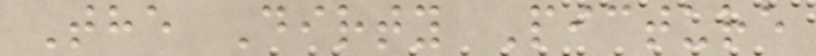The Dirty Picture
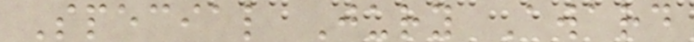Special Jury Award
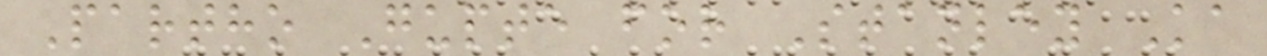Partho Gupte for Stanley Ka
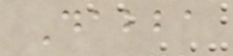Dabba
